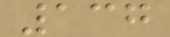137
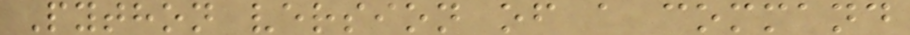Python version of a command
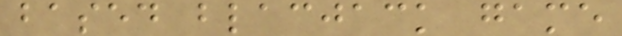based blacjack game
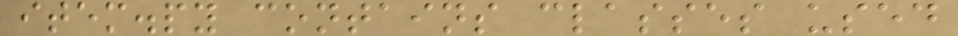item.py contains classes used
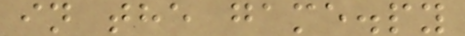in the game.py
